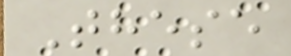These
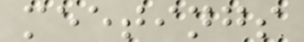meetings
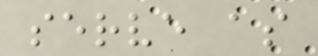serve as
